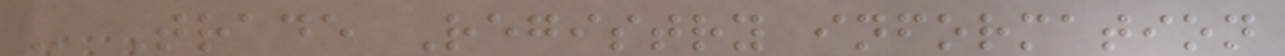- Trade Registry information
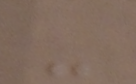-
